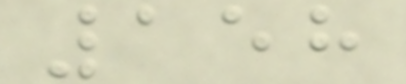158
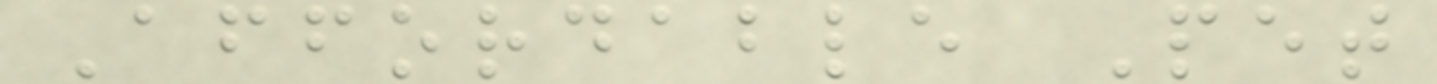Affordable Pet
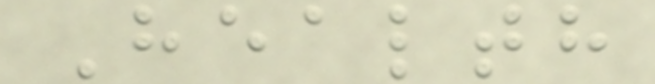Health
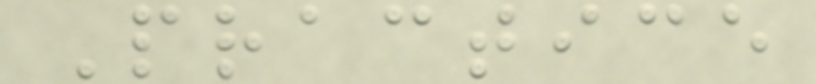Practice
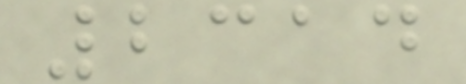2314
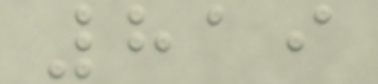819
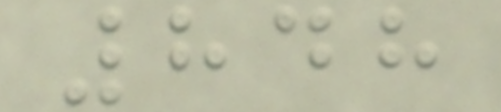848
